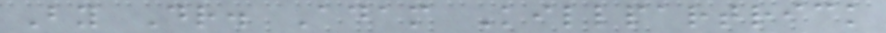By Dr. Adam Killpartrick
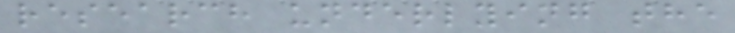research underlying the
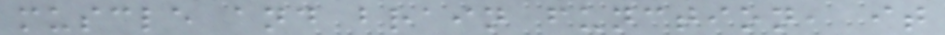muscle and brain function, it
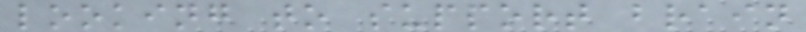looking to support brain
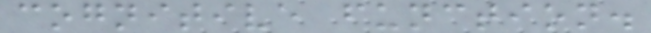cognitive function.
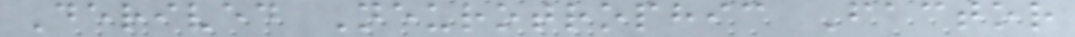Derived Neurotrophic Factor
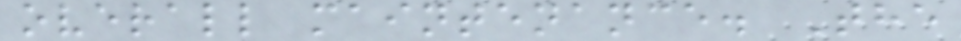overall maintenance. The
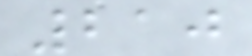210
